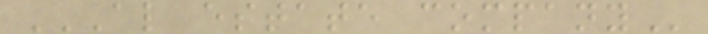AL ESTATE COMPANY
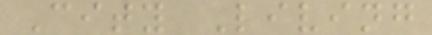City Living
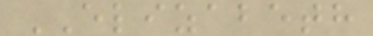ELIZABETH
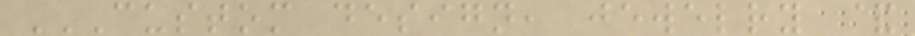CUSTOM DESIGN, JEWELRY &
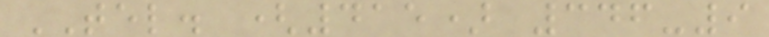TEL. (415) 346-9
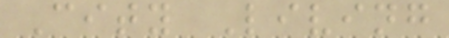City Living
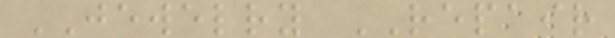JEWELRY REPAIR
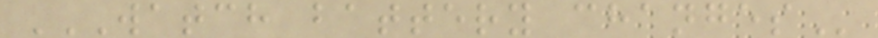WATCH BATTERY CHANGES
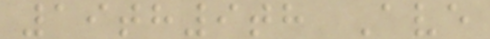19th9th Ave
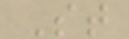St
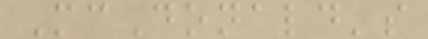McDonald's
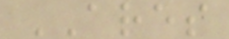ARES
